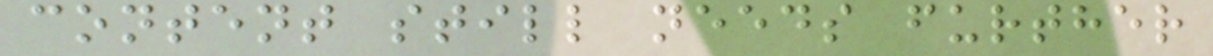content still needs further
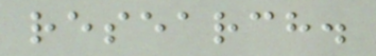research.
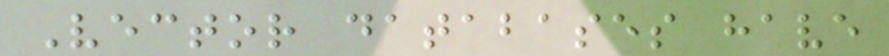Vector databases have
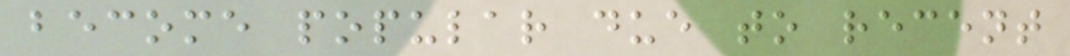become popular due to recent
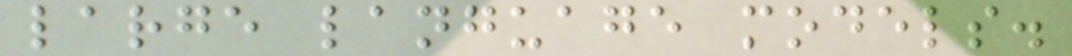large language models.
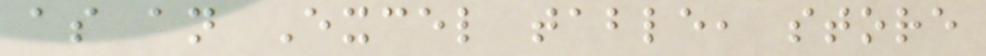as an Excel table, store
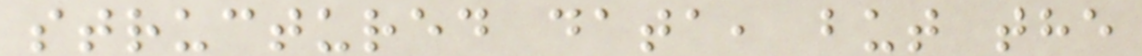structured data, but the
